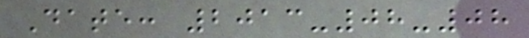Date: 2013-08-08
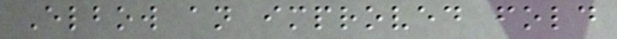Elbow an improved fold
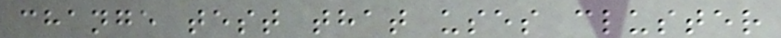change test that uses cluster
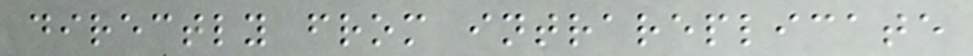directly from intrareplicate
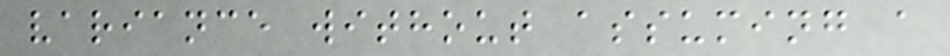variance without assuming a
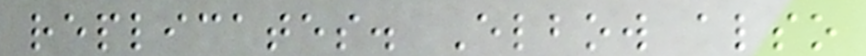replicates. Elbow also
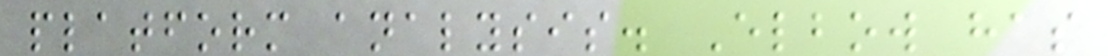platform analysis. Elbow has
